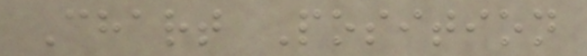Chart Position
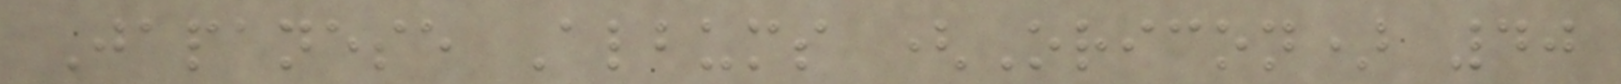Japanese Albums (Oricon) 40
